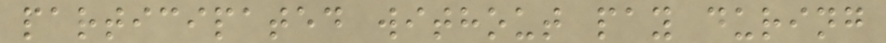participated without pay during
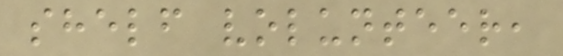shelf volunteer,
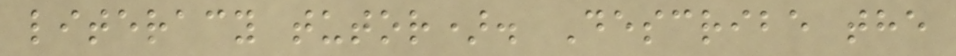literacy tutor). Describe the
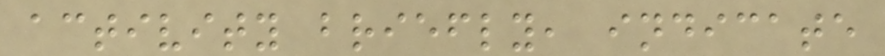activity briefly, indicate
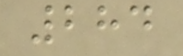284
